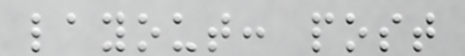layout: post
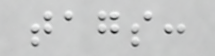tags:
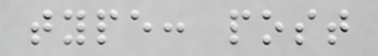type: post
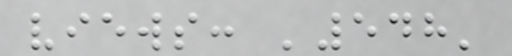views: '548'
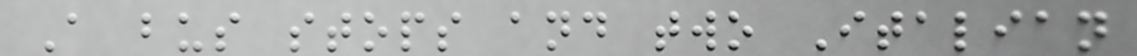A bus stops and two Italian
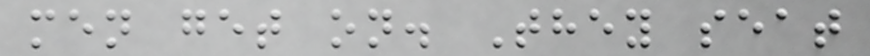men get on. They seat
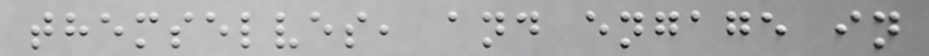themselves, and engage in
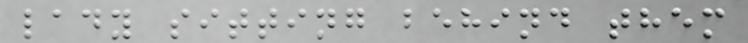lady sitting behind them
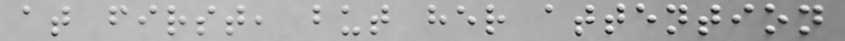at first, but her attention
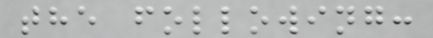the following:
